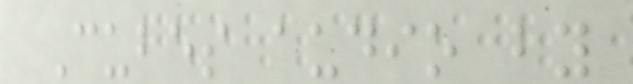Cubes audio by
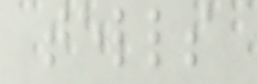tells
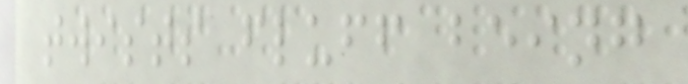twists fluff being
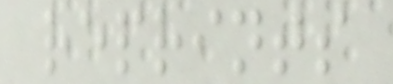reprints
